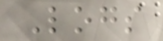Logs
